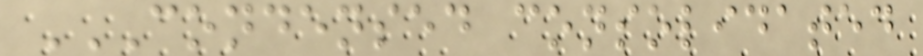CONDENSED CONSOLIDATED
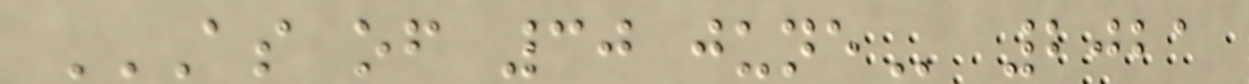AS OF 30 JUNE 2021
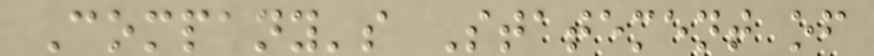Company's Statement of
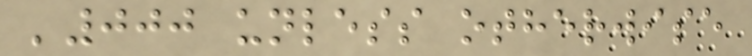'000 unless otherwise
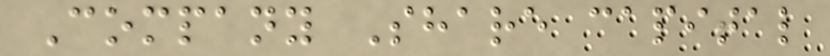Company Share capital
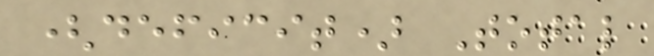(deficit) Total
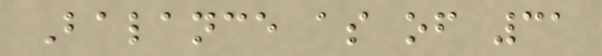Balance as of 31
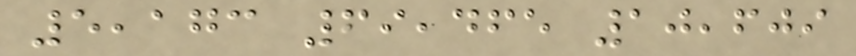5,173 69,465 10,609
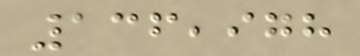136,978
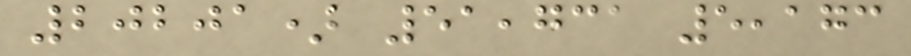20201) 51,731 5,173
